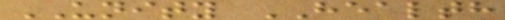UNITY HEALTH
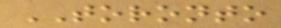TORONTO
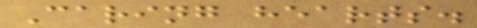Caring hearts.
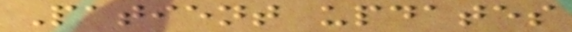Patient updates
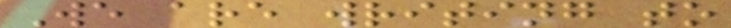We are writing to
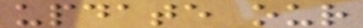update our
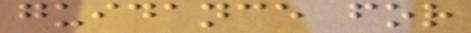guidance for
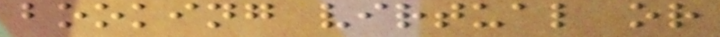booking virtual or
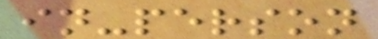in-person
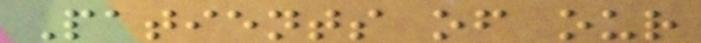Patients of our
